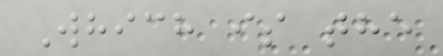Which is the
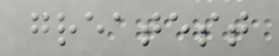greatest
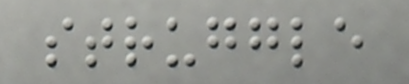struggle
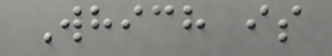Which is
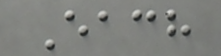Each
